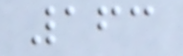163
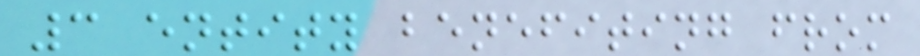3 entity benefiting from
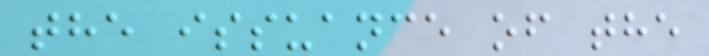the issuance of the
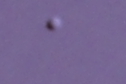a
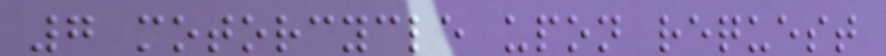7 motorcycle upon request
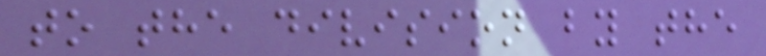to the division by the
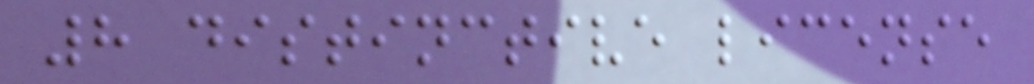8 distinctive license
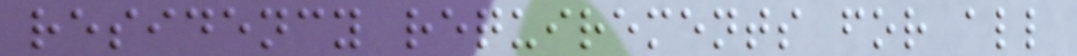residency requirements for all
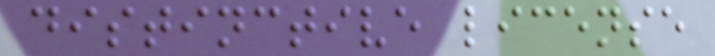distinctive license
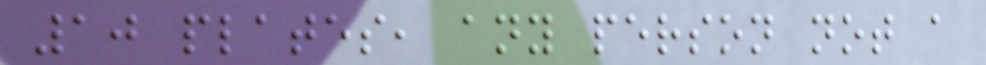10 plates, any person not a
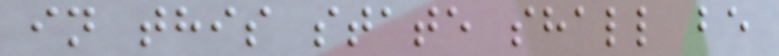in this state shall be
